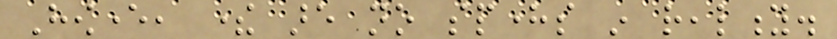However, there are no spheres in reality.
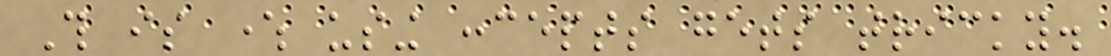This is where using concepts gets tricky.
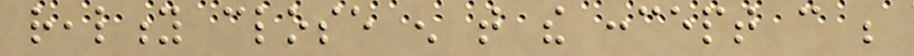reality close enough that the concept can be
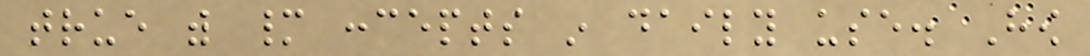true with many concepts in daily use. How
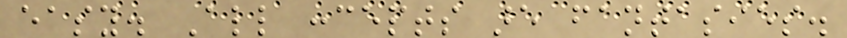easy. All concepts are fantasies.
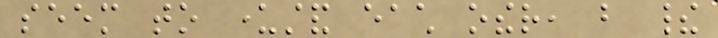seem to understand each other, but their
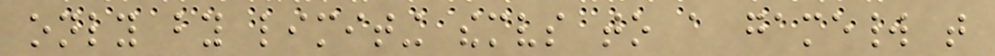only by limiting themselves to a gameworld that
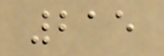215
